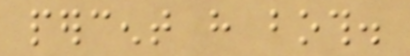percent have both.
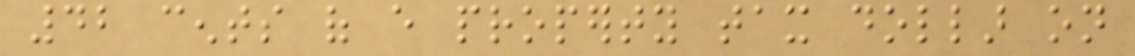42 cents of every property tax dollar on
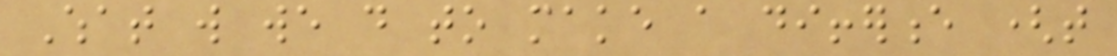What will we do to make a difference (that
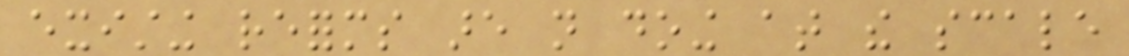existing reforms are not doing at the scale
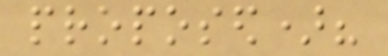proposed)?
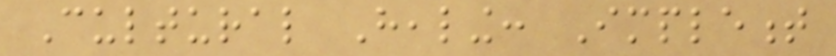Cultural Healing: Implement
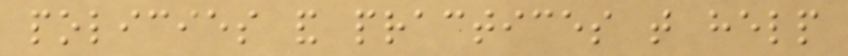policies and practices that help
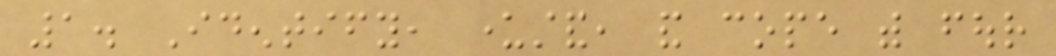1. Identify, understand, and cope with four
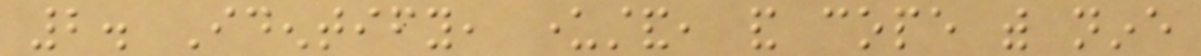2. Identify, understand, and cope with nine
